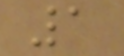1
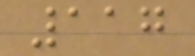117
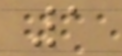1
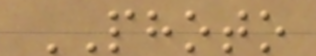PHOTO
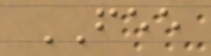FEE
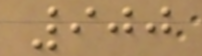900
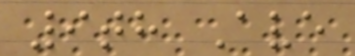9th Ave
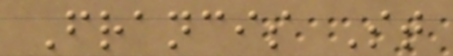Francis St
